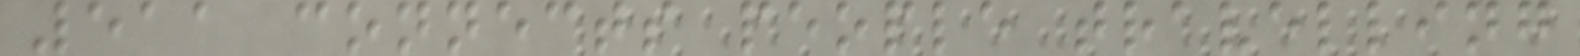511 connects people travelling
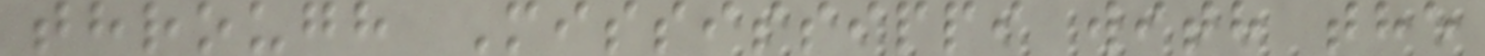through Mississippi with the
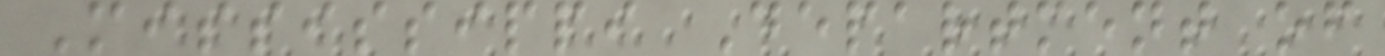Mississippi Department of
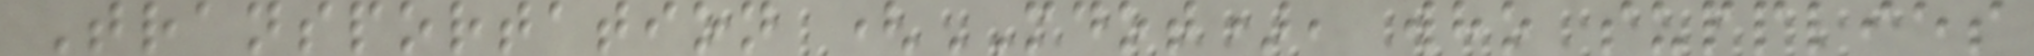Transportation (MDOT), who supplies
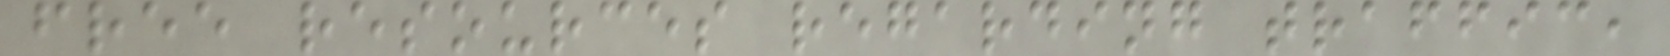free resources regarding traffic,
